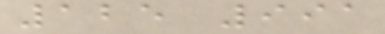125 991
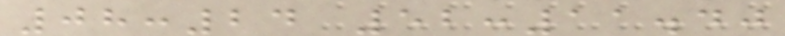08:24 52:11.40
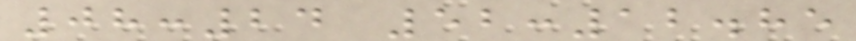08:24 52:12.85
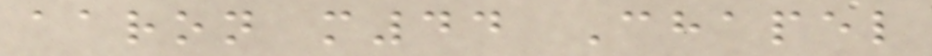aaron m44 Chapel
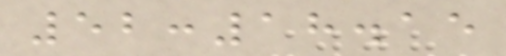52:18.15
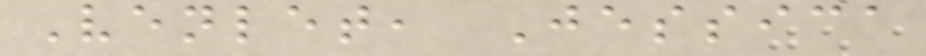Venlet, Jessica
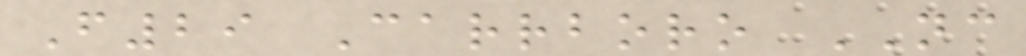F29 Carrboro NC
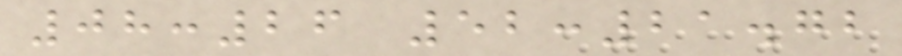08:26 52:21.72
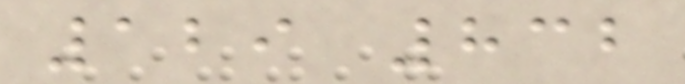129 832
